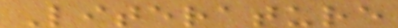Literature
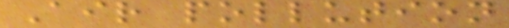Air pollution
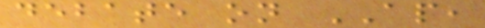debate on AP,
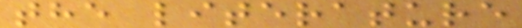the literature
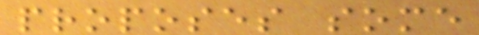proposes some
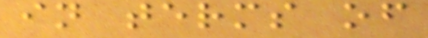in terms of
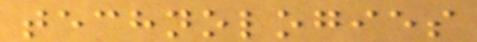technologies
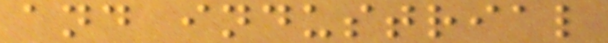and industrial
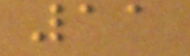11
